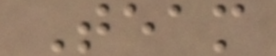Team
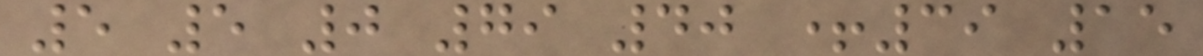5 5 0 79 40 +39 15
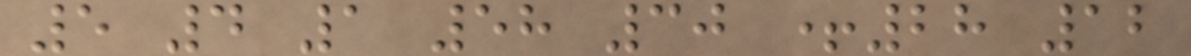5 4 1 58 30 +28 12
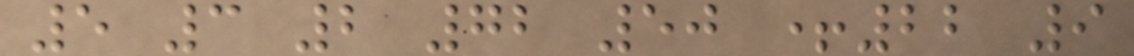5 3 2 72 50 +22 9
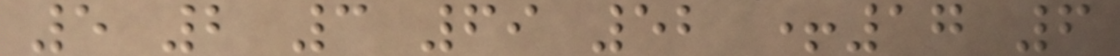5 2 3 69 52 +17 6
